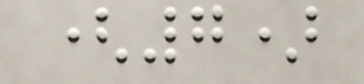(7)
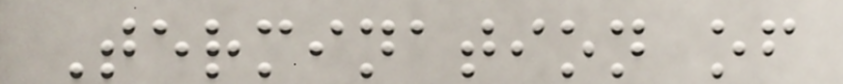Termination of
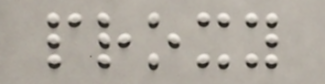proxy
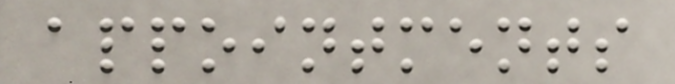appointments
